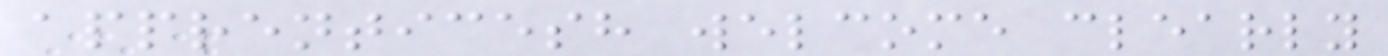apprenticesh welcome clearly
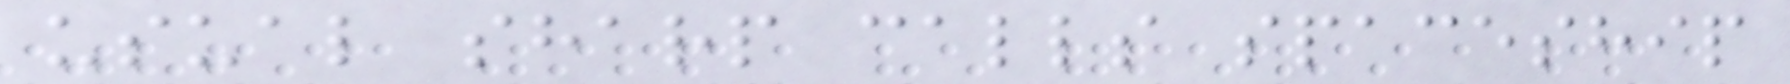usual sharp calls spaceship
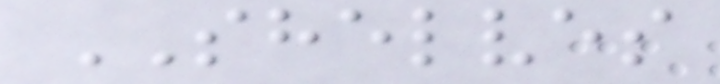SHELVES
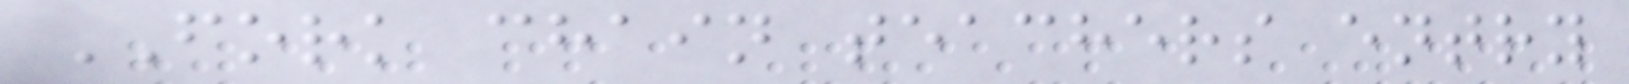FORK chain teachers entry
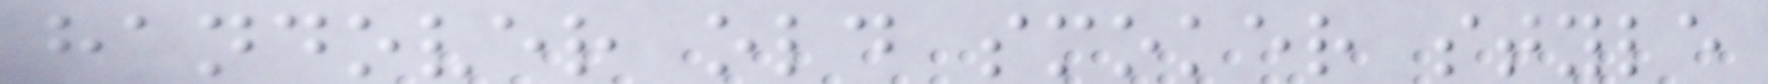handover old smoker style
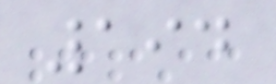194
